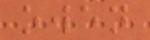owen
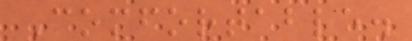Comfortable.
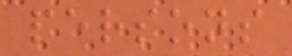persons
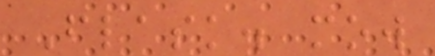Flask. mow
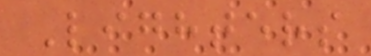Lighters
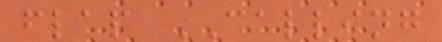flap CALLING
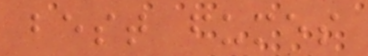best fumes
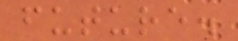future.
